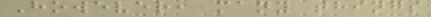However, many things
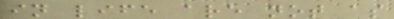in life are not as
